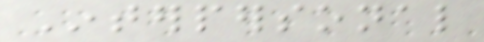Interpersonal
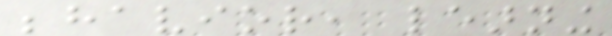behavior, learning
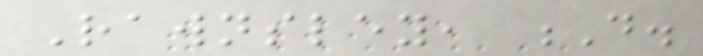Rawnsley, D.
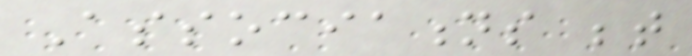Associations between
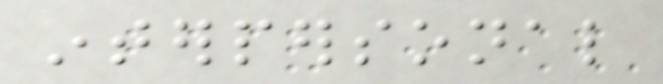interpersonal
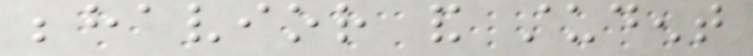behavior and student
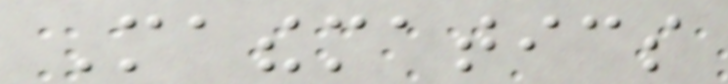Mathematics
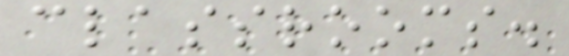classrooms.
